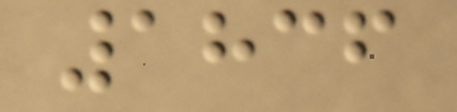1836
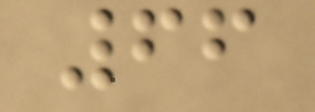66
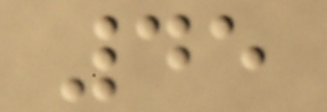45
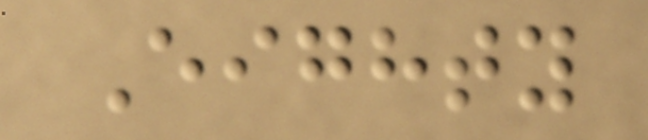Eighty
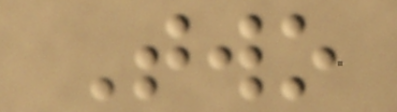Two
